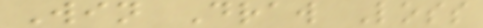Win Draw Loss
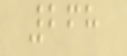268
